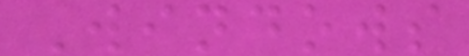Windows
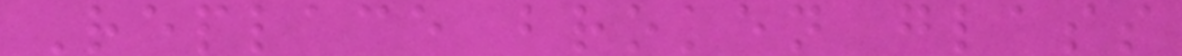Replace broken glass
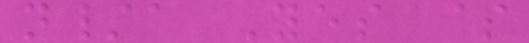n/a Yes $
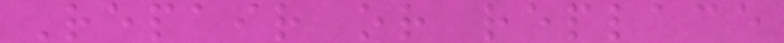Repair or replace
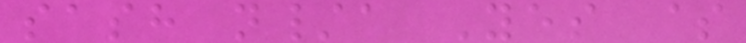sash n/a Yes $
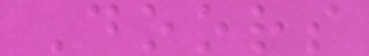Doors
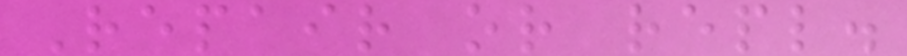Repair or repl.
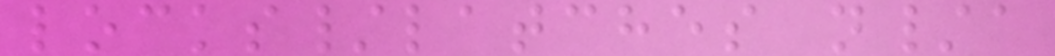locks/latches n/a
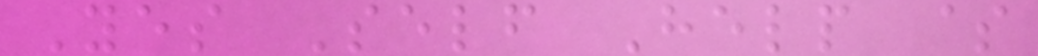Yes Self Help $
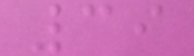39
